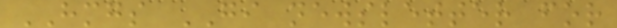HMGS GI newsletter for
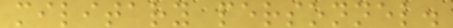military personnel.
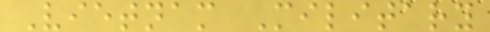Vietnam Military
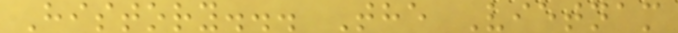History... The Vietnam
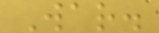War.
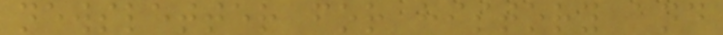newsletter for history and
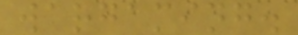wargaming.
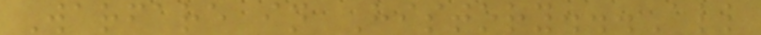Warfare in History...All
